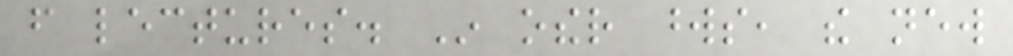from lectures. In other words, the new
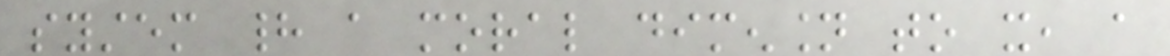system had a moral dimension to it, a
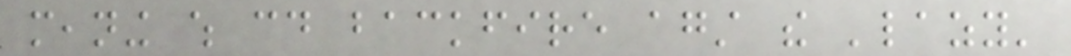meaning which could backfire against the 'lazy'
